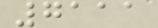7111
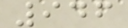946
